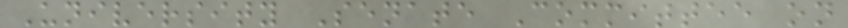University Senate Committee on
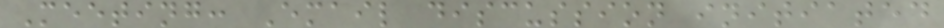Meeting: Email discussion initiated
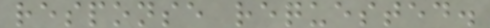response requested.
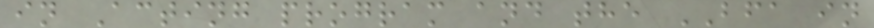in Acting program and the BFA in
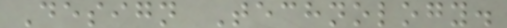Design Technology.
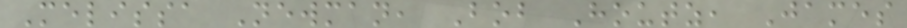Melissa Newman, Bob Houtz, James
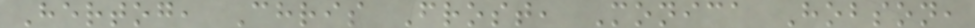Hertog, Chris Frost, Monica Hobson,
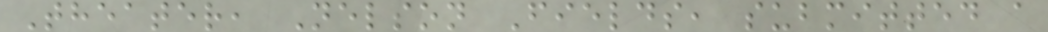Theater, Nelson Fields, submitted a
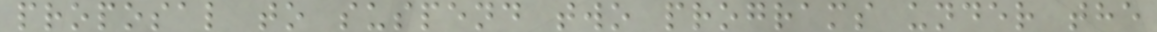proposal to suspend two programs under the
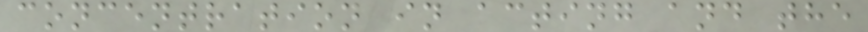concentration in acting and the
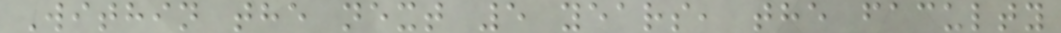Within the next 5 years, the faculty
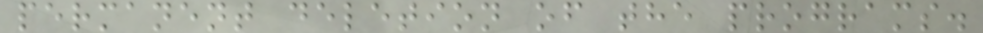permanent deletion of the programs.
